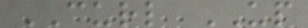CURL UP
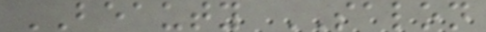BEAUTY SALON
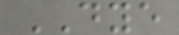DYE
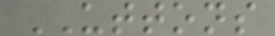UTTONS
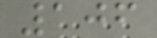106
